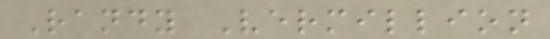Randy Vermillion
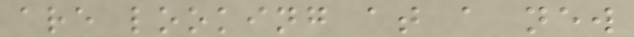are looking at a new
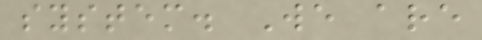system. We are
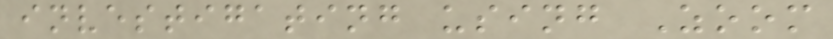investigating using Zoom
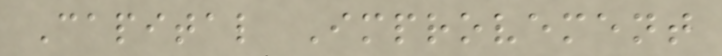Capital Improvement
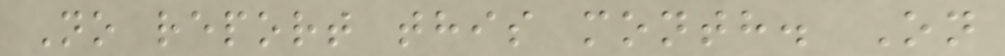No report this month. On
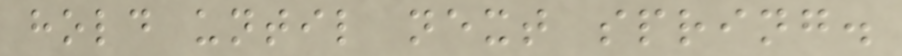hold until next spring.
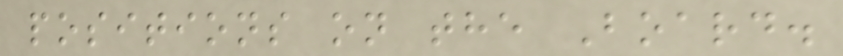positions on the Board.
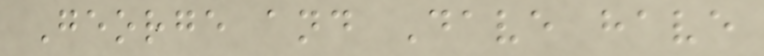George and Dave have
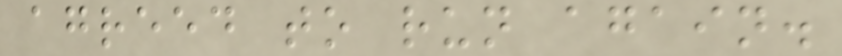agreed to run again.
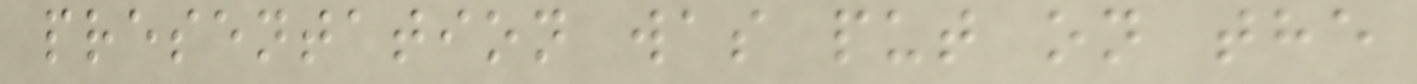presentation was put on the
